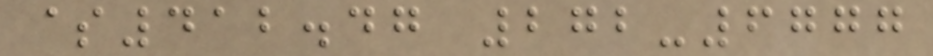$412.47 272-6777
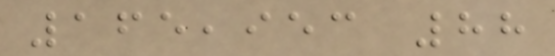165,953 88
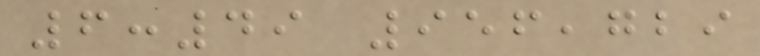6:49 956,729
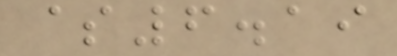$6.19
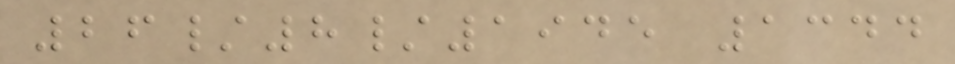26/8/1945 1344
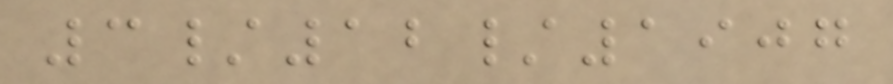3/12/1907
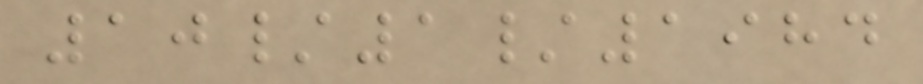10/1/1984
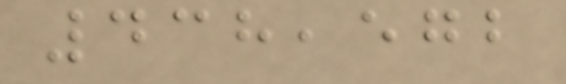438,572
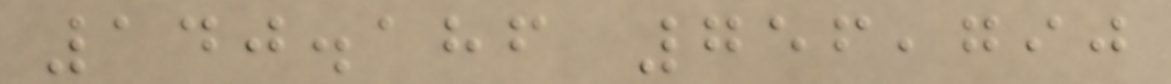140.186 756,790
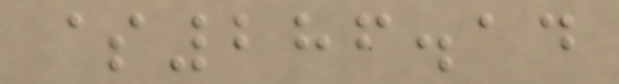$286.14
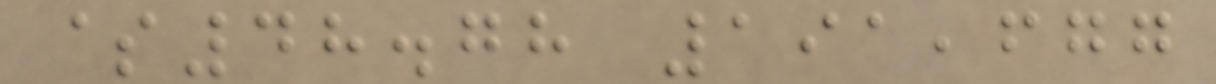$48.78 191,677
